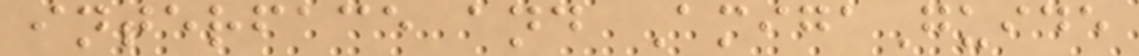interface and AmigaGuide
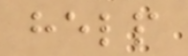help
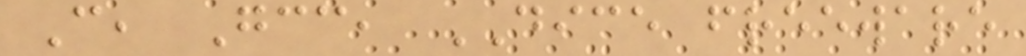C, Gcc, DICE freeware
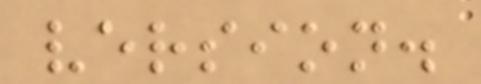version.
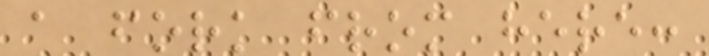a fork from here:
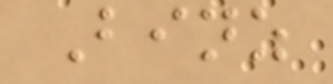Binz
